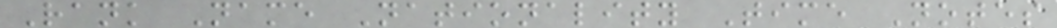Rank Name Nationality Time Notes
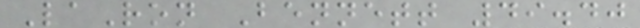LaRon Bennett 49.40
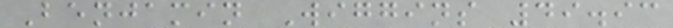Benjamin Wiggins 49.93
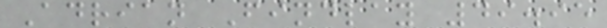Adrian Findlay 49.95
